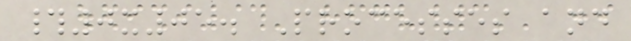#0x05. Processes and
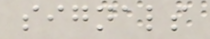signals
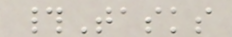#Tasks
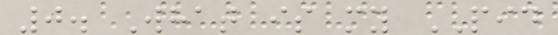0. What is my PID
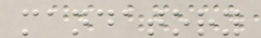mandatory
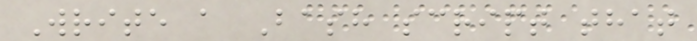Write a Bash script that
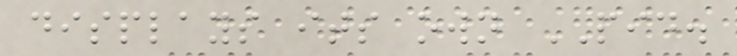displays its own PID.
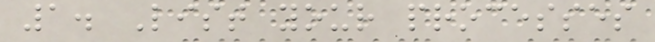1. List your processes
